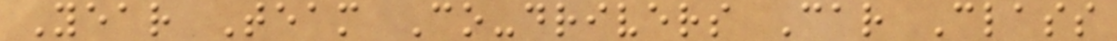Year Team Co-drivers Car Class
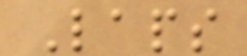Laps
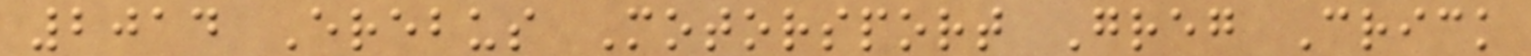2014 Erebus Motorsport Greg Crick
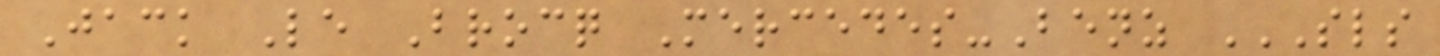Jack Le Brocq Mercedes-Benz SLS
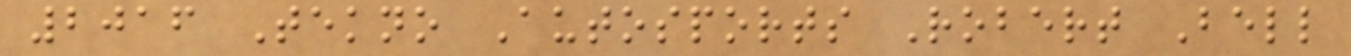2016 Tekno Autosports Robert Bell
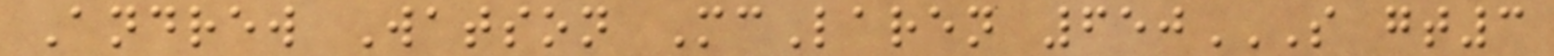Andrew Watson McLaren 650S GT3
